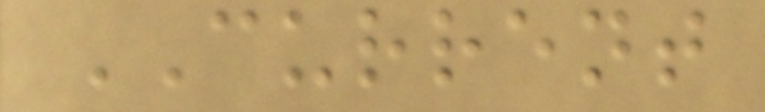CURRENT
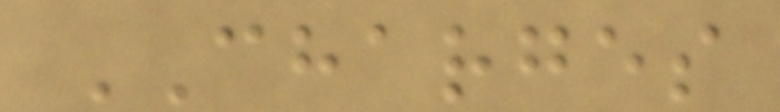CHARGES
